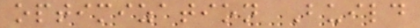optimization Build
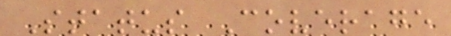Status Coverage
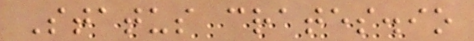Status crates.io
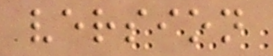version
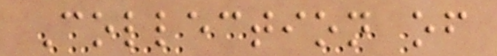Collection of
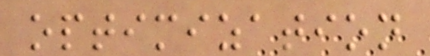optimization
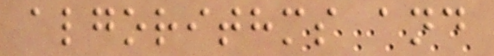algorithms and
